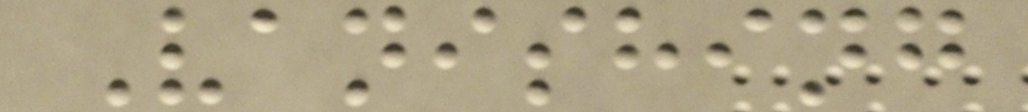Vanishing
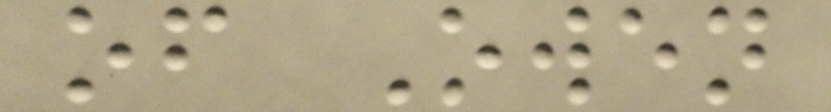of Owen
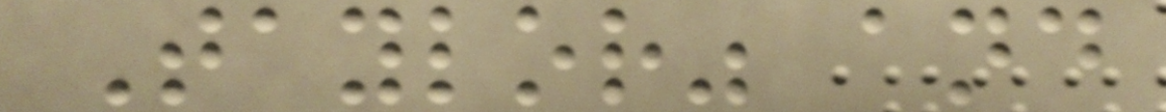Taylor" and
